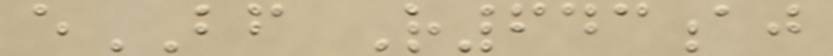eBF R643aj
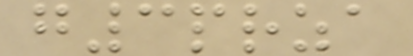g3prza
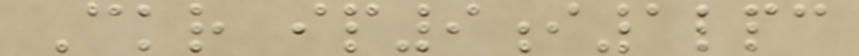Ckr ip9i1lpc
